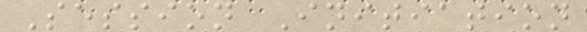Session Initiation
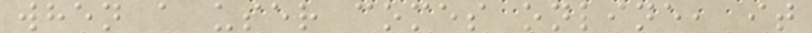when a user comes online, it
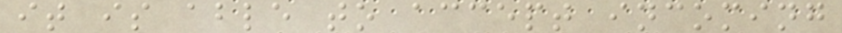it is able to accept incoming
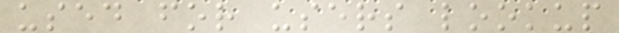used for users lookup
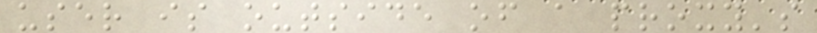user is outside of a proxy's
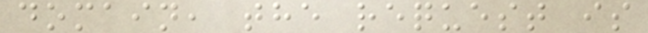domain, the request is
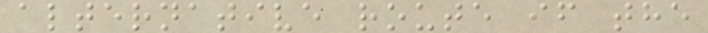alternative route if the
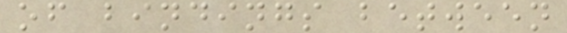of bindings between
